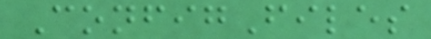ConfigFiles
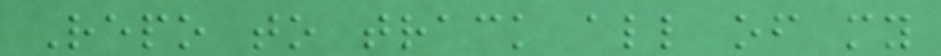Repo to track all of my
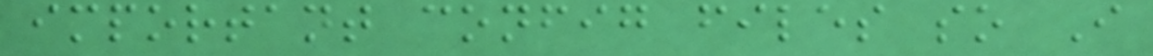important config files so I
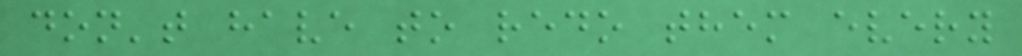don't have to redo them every
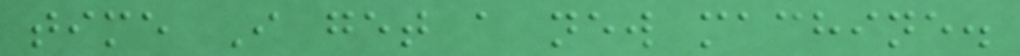time I get a new machine.
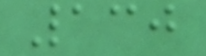130
